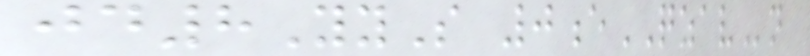jd8YyS 0eQZAVn
